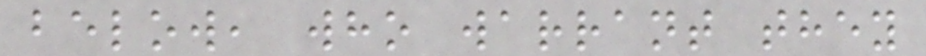below, who warrant they
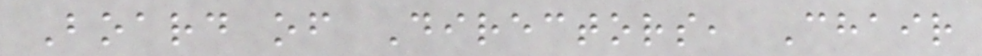Board of Directors, Chair
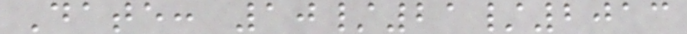Date: 10/21/2013
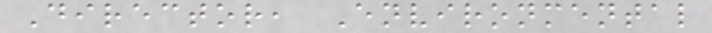Director, Environmental
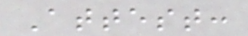Attest:
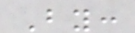By:
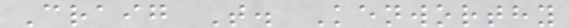Craig T. Kenworthy
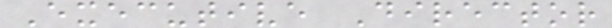Executive Director
